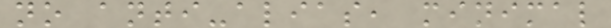no anti-alias, minimal
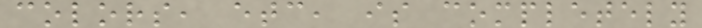colors, etc, is completely
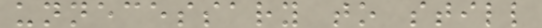unnecessary to still
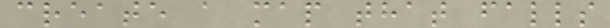create a map that falls
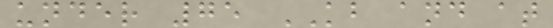under 75 KB and at
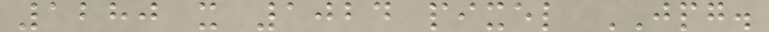1280 x 1024 pixel JPG.
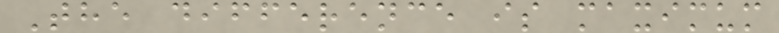The difference is maximum
